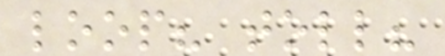loop? toll?
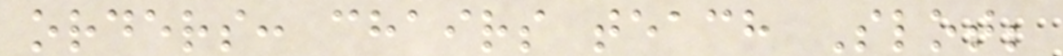orders: chairs teach Slot;
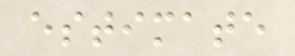estimate
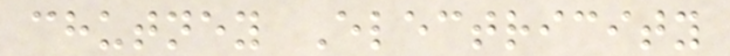chutney Electricity
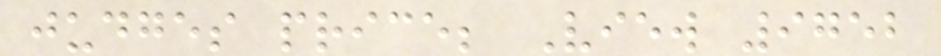judges price; View 9752
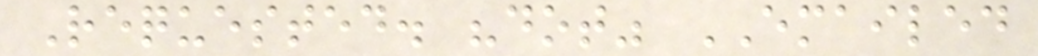Requested. "dot" EMAILED
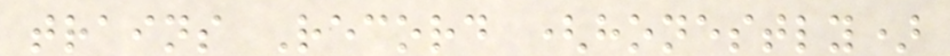trains Record (honestly)
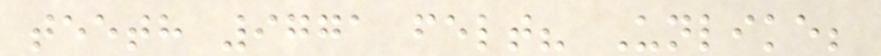teeth 9771 felt? Unlike;
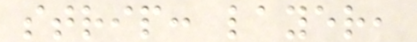strip: layer,
